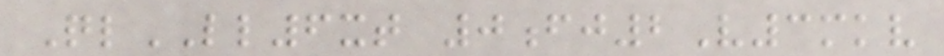QlLL6xt 0fj2V3mkv
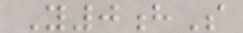Y0hS
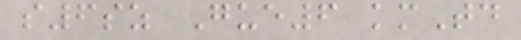s6sz Gue6 kmTd
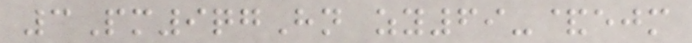3Pm9qgHn zy69-&ejm
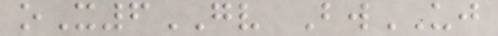oX6GV BwUJ
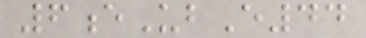6eUbE44
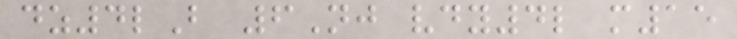dz4lB 6Nj vdy4l m15
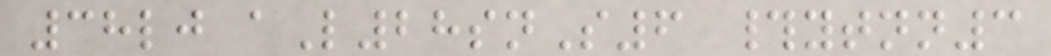38lj aL28snS6 #ytnn3
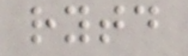rytd
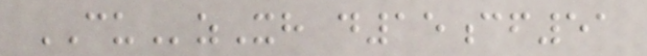CUzXh d15cf51
